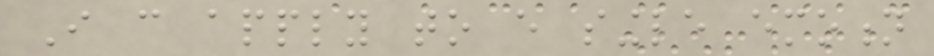I can apply to every single emotion
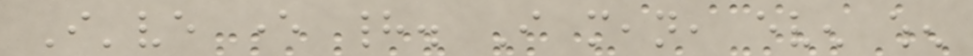I've ever had. I mean, even when
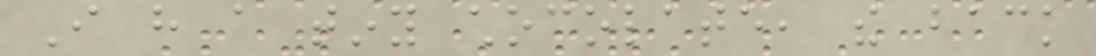I have a tiny chocolate, the back
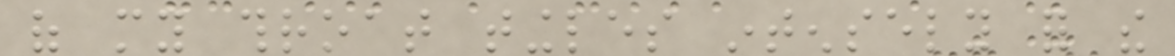of my throat tingles intensely for the
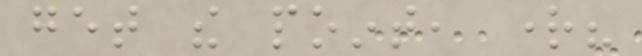get the point, right?
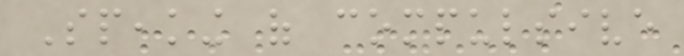Speaking of compulsive
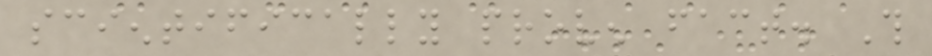scientifically proven fact. This
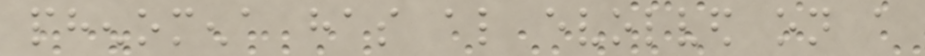phenomena has also evolved on a
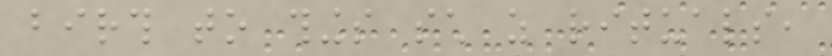birth to things such as rituals,
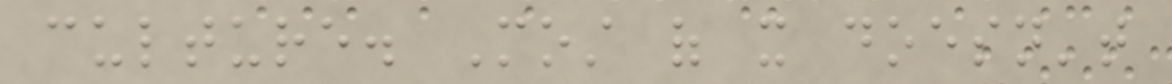culture. Most of it doesn't
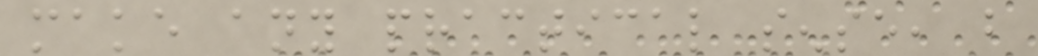make any practical sense, but
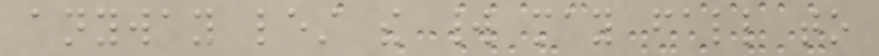anyway lest the world may fall to
